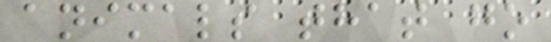animals that go
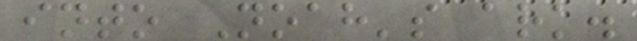into Noah's ark.
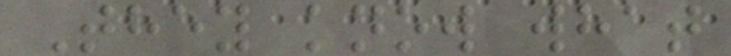They know what
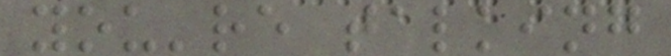you're talking
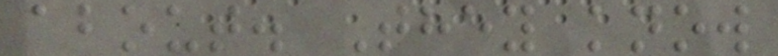about. They know
